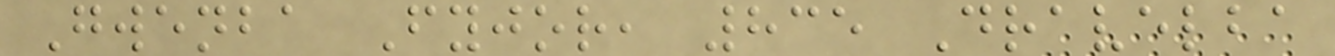Gwenba Fyjor, 835 Dravelba
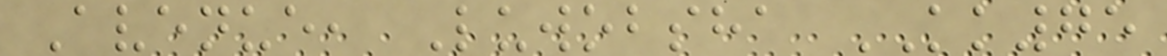Avenue, Luwobsha KK75
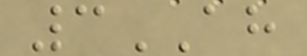3AH
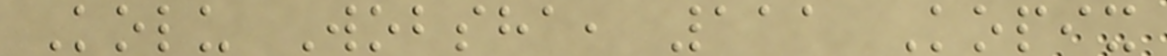Kolu Wobsha, 111 Kopix
